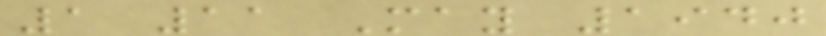1 11 May 1940
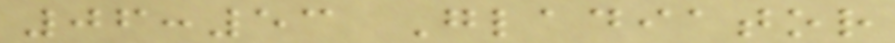06:53 Gladiator
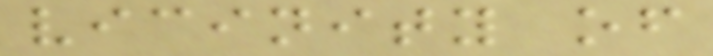vicinity of
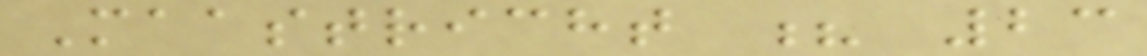Maastricht ? 23
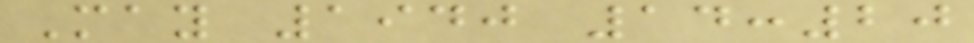May 1940 14:20
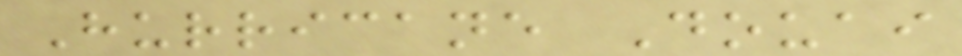Hurricane Douai
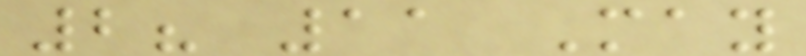2? 11 May
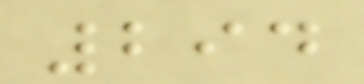294
